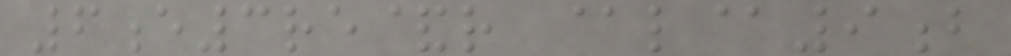6e3re&r @l@9b
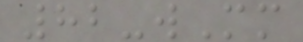82-wMm
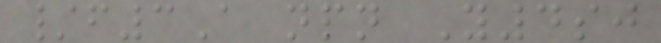/f3A npn Y4sj
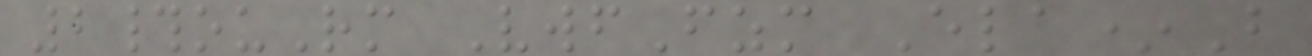2#ouRm VwfFzm Ela*B
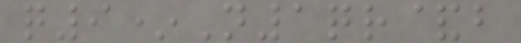q9*N1qr&b
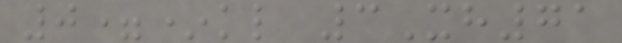0=*kl 3Xh71
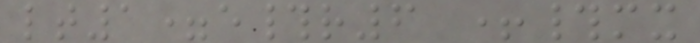lt1=e#r6 +#mx
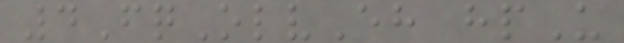4FqOlvEh hpU
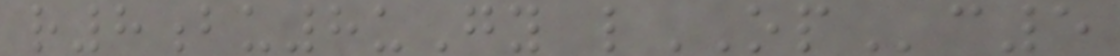r8bu8uGy lOPc5
